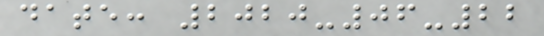date: 2020-06-22
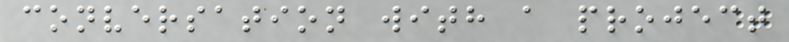conversation with a project
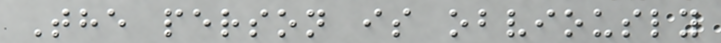The person is obviously
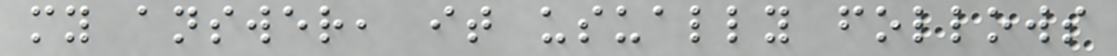my answer, it usually follows
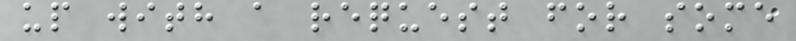up with a request for some
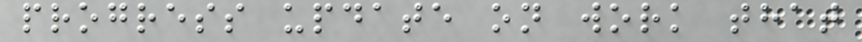progress update on work that
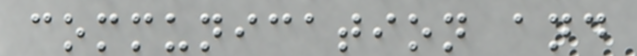communication and
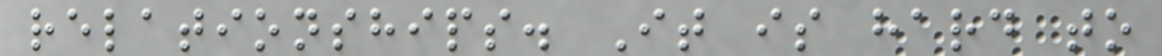relationships. It is hard to
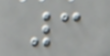3
